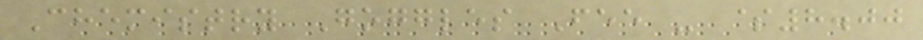Chemistry Goggles Fee - $8.00
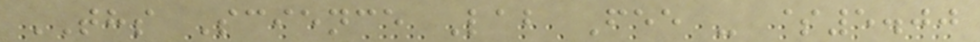THS Science Lab Fee - $5.00
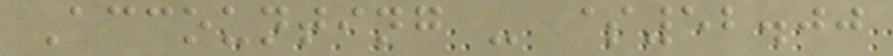Accounting - $52.00
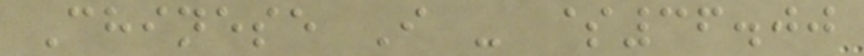Chinese I - $36.00
